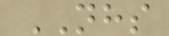NHS
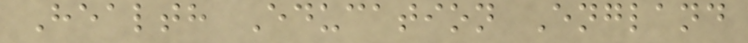Health Education England
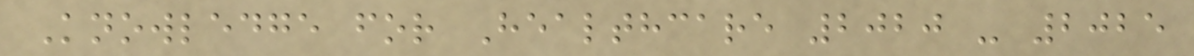Knowledge for Healthcare 2020 - 2025
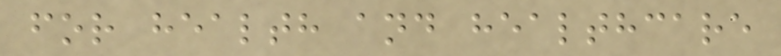for health and healthcare
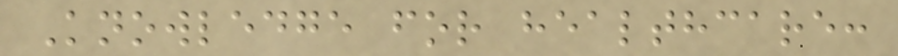Knowledge for healthcare:
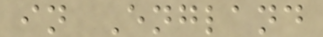in England
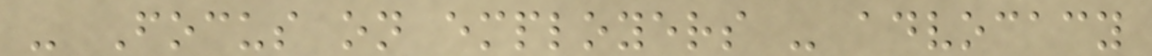- Focus on employers - advocacy
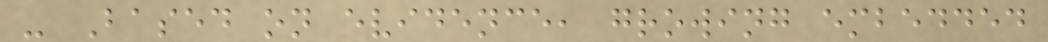- Based on evidence, growing embedded
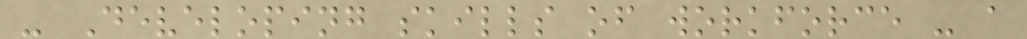- Developing skills of workforce - a
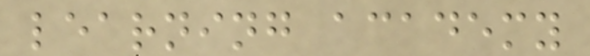learning academy
